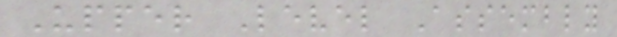Upper Level Assembly
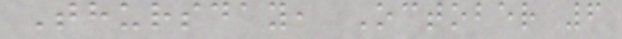Thursday, October 6
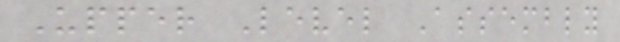Upper Level Assembly
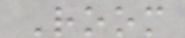Room
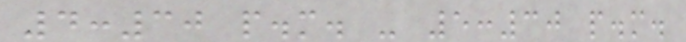4:30 p.m. - 5:30 p.m.
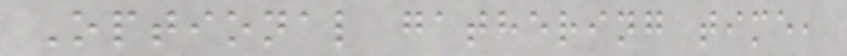Optional gathering time,
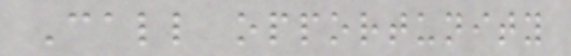Call opportunity
